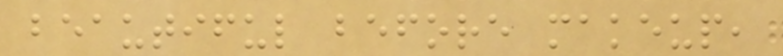beautiful before makeup,
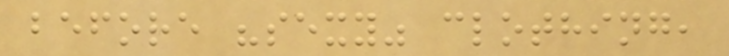before "sexy" clothing,
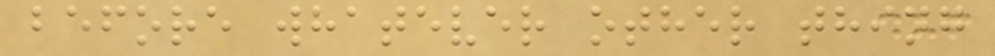before whatever other thing
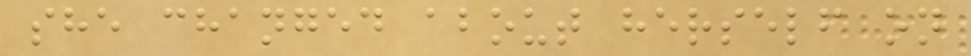she changed about herself on
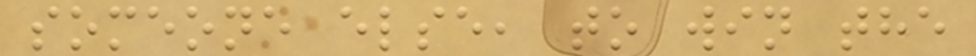someone else, to win the
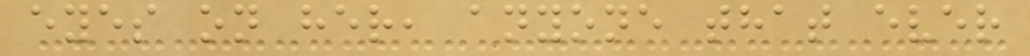eyes on her, anyone that ever
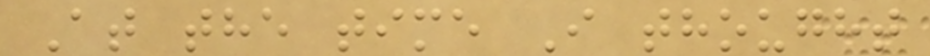At the time I thought
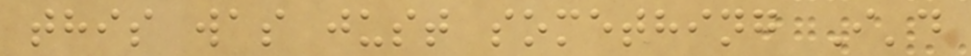this was just something I'd
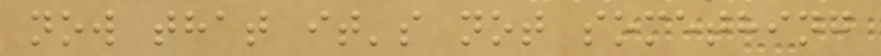now that it's not something
